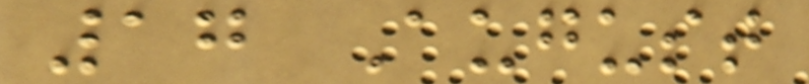17 August
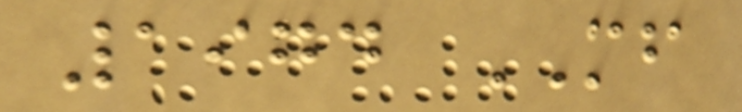1974 MF
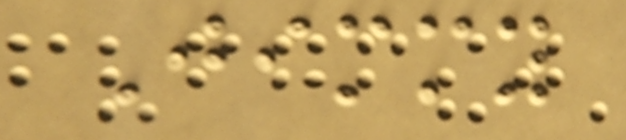Jimmy
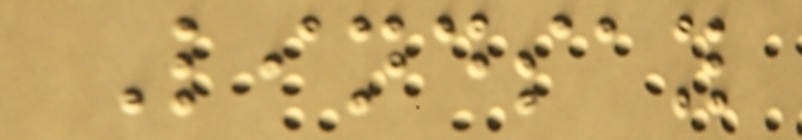Lindsay
